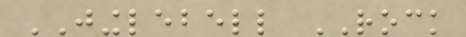JINGLEBELL ROCK
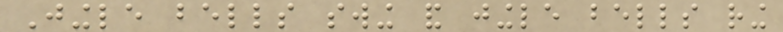Jingle bells swing and jingle bells ring
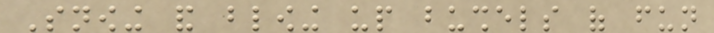Snowing and blowing up bushels of fun
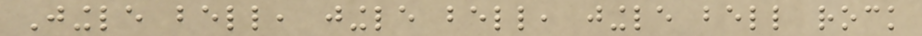Jingle bell, jingle bell, jingle bell rock
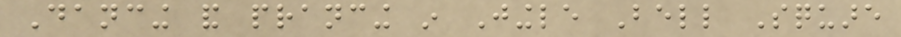Dancing and prancing in Jingle Bell Square
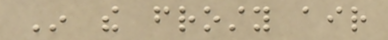In the frosty air
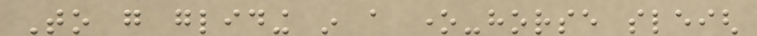To go gliding in a one-horse sleigh
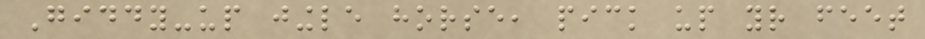Giddy-up jingle horse, pick up your feet
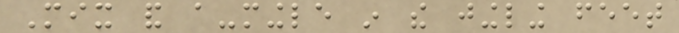Mix and a-mingle in the jingling feet
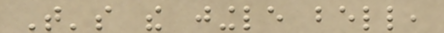That's the jingle bell,
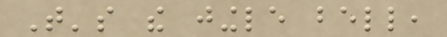That's the jingle bell,
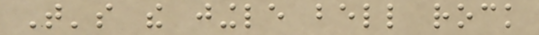That's the jingle bell rock
